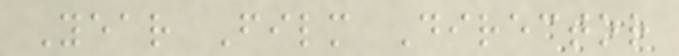Year Film Director
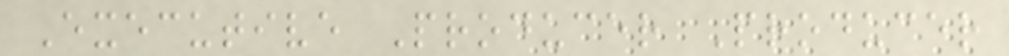Executive Producer Producer
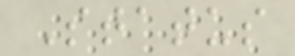Status
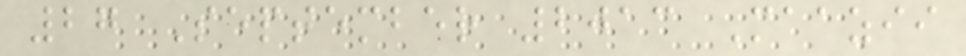27 September 2013 Maazii
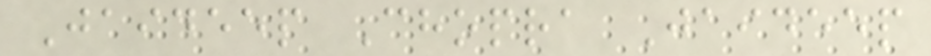Jaideep Chopra Jaideep
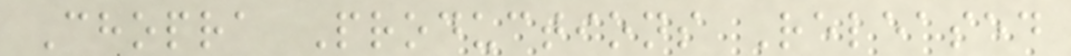Chopra Productions Released
